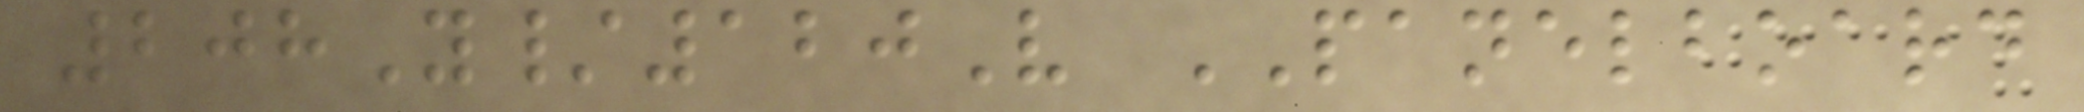208Y/120V PANELBOARD
